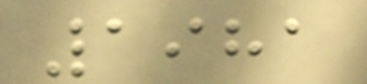1981
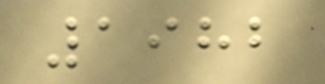1982
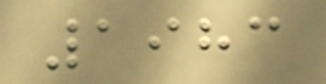1983
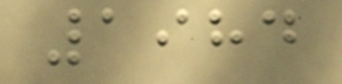1984
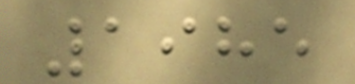1985
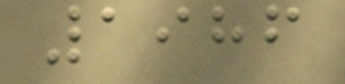1986
